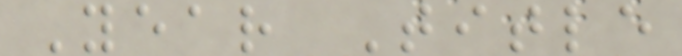Year Title
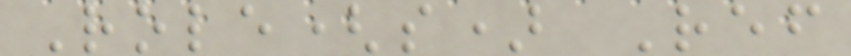Role(s) Ref
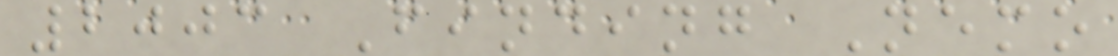2003 Finding Nemo
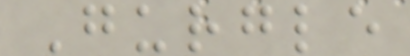Gurgle
